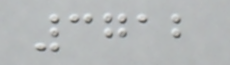3712
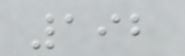192
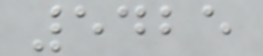5425
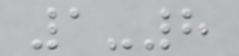1-8
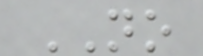NO
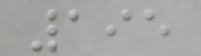195
